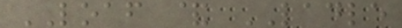LOAF & LADLE
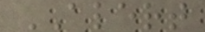ALERT
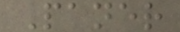Paner
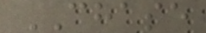CHASE
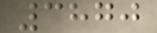3870
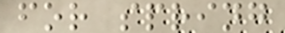for spring
